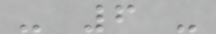- 6 -
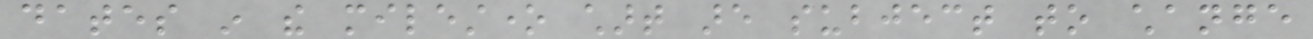dates in the milestone chart are subject to change
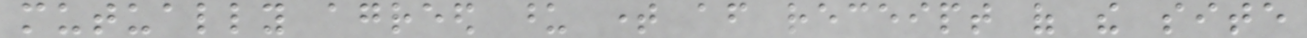mutually agreed upon time after receipt of the site
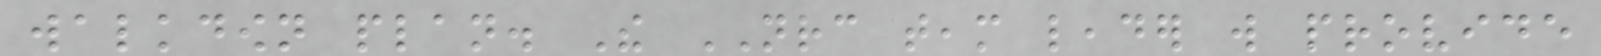walkdown plan. The NRC team leader will provide
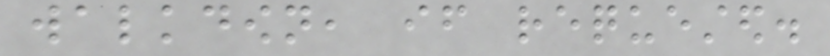walkdown, if requested.
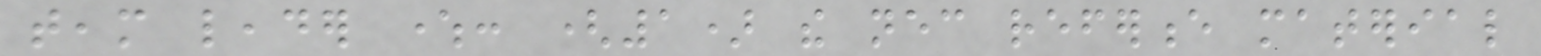team leader where: (1) the necessary reference material
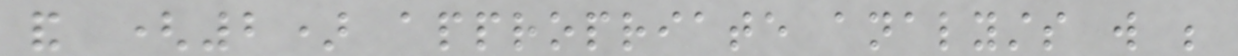and (2) appropriate analysts will be
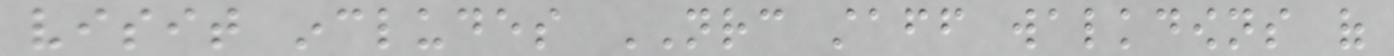visit includes NRC staff walkdowns of
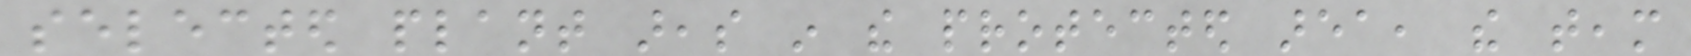selected plant areas in the protected area, the team
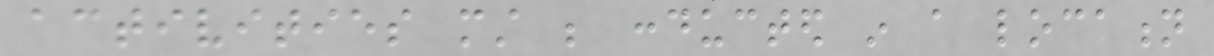activities must be conducted in a location
